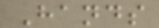Hands
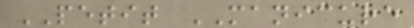PETIT MANICURE
